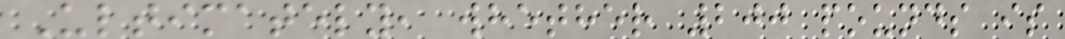Ultimately, whether 200 pounds is
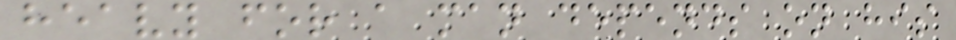heavy for a man depends on his
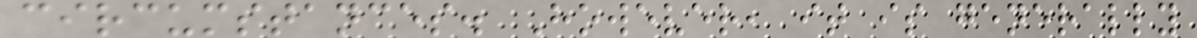circumstances. However, it is generally
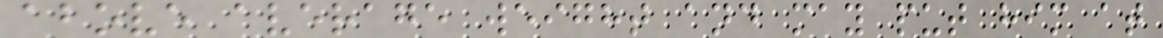above average weight and may put him at
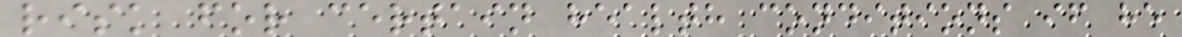risk for certain health conditions if he
